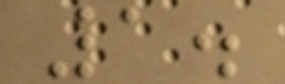1.
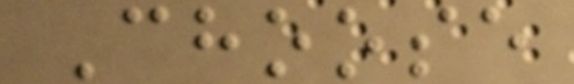Choose
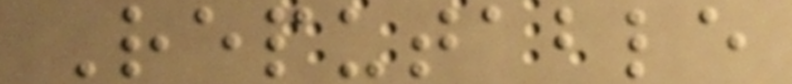Reputable
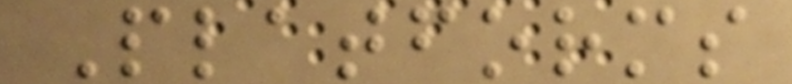Platforms
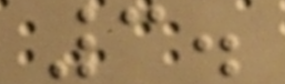3.
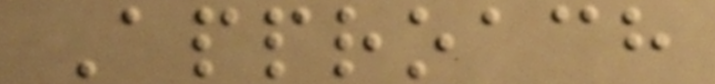Approach
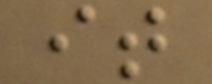it
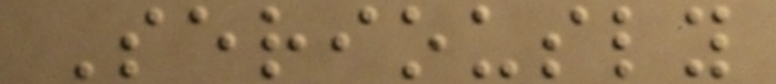Seriously
